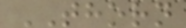THORN
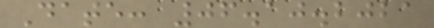Date: 06.10.2021
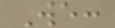We:
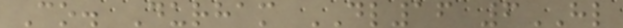Co. Durham DL16 6HL
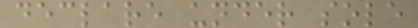declare under sole
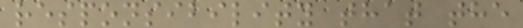responsibility that the
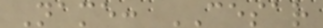Name: CESAR
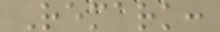Remark:
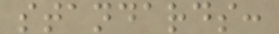standards:
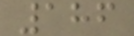186
